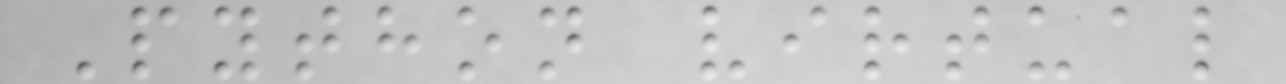Python virtual
